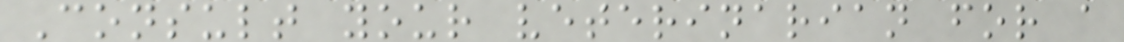Consult your veterinarian for a
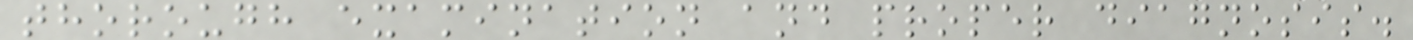thorough examination and proper diagnosis.
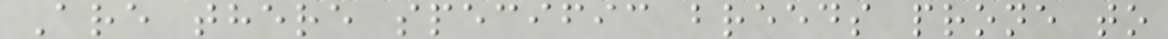Are there specific breeds prone to
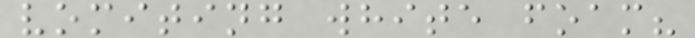vomiting white foam?
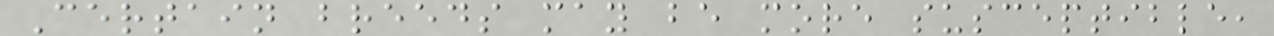Certain breeds may be more susceptible,
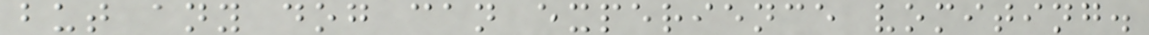but any dog can experience vomiting.
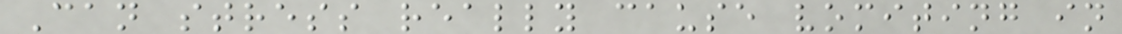Can stress really cause vomiting in
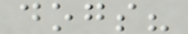dogs?
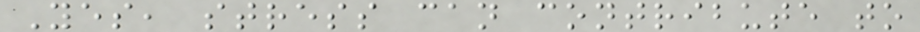Yes, stress can contribute to
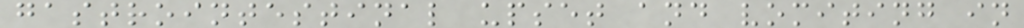gastrointestinal upset and vomiting in
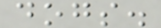dogs.
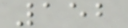152
